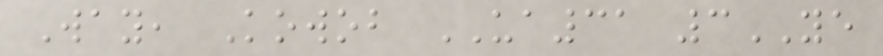Way, Kowob UA31 3YE
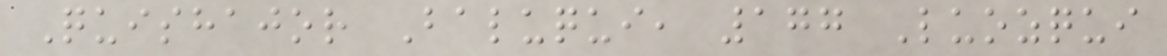Quishajor Baluqui, 177 Luozqui
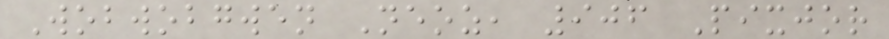Wobwobgwen Neoz, 906 Pixjor
